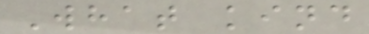What kind
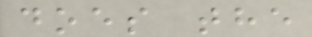does the
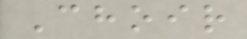Choir
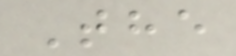The
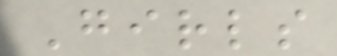Girls
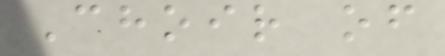Choir of
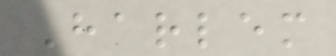Harlem
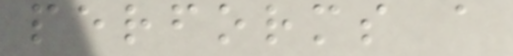performs a
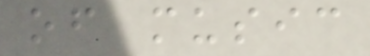of music
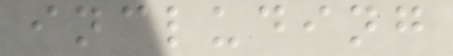including
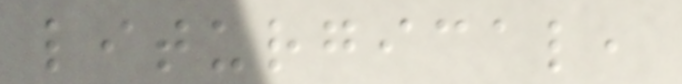liturgical,
